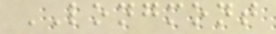LONGMONT
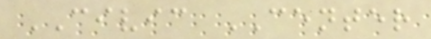CIVIC CENTER
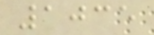1035
